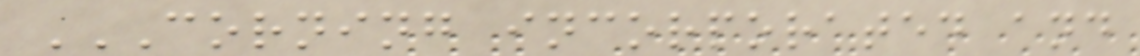CORNING INCORPORATED AND
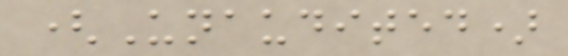(Unaudited)
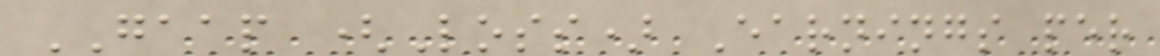GAAP (Loss) Earnings per
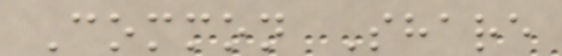Common Share
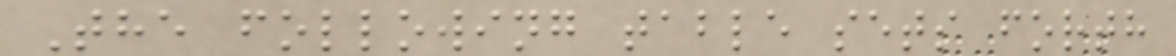The following table sets forth
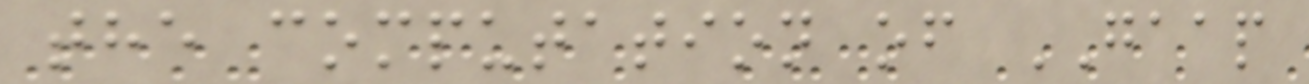the computation of GAAP
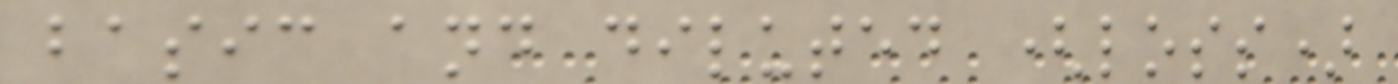basic and diluted (loss)
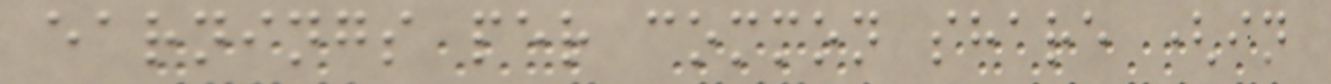earnings per common share (in
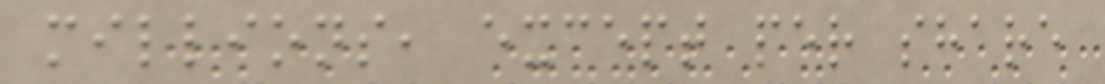millions, except per share
